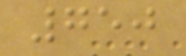750
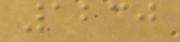1230
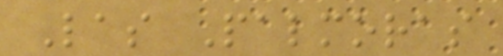Las Palmoras
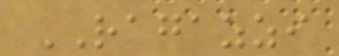RAGAZZI
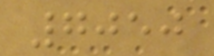7050
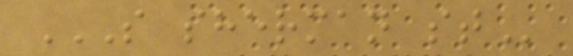S SHERMAN ST
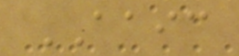AAIC
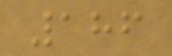186
